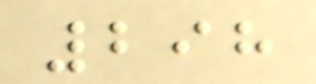298
